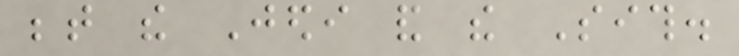between the Jedi and the Sith.
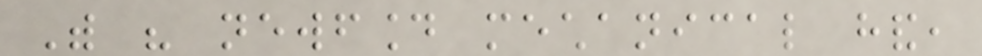With his newfound mechanical hand,
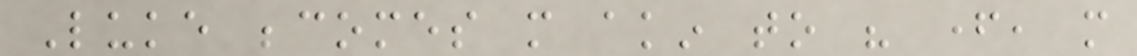Luke becomes more akin to his father, more
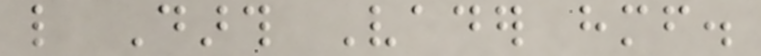like Darth Vader himself.
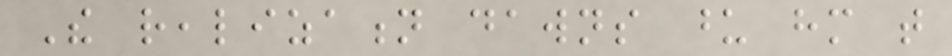The realization dawns upon him that
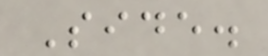Side.
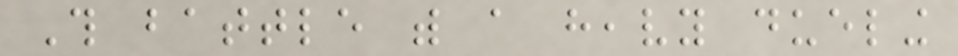This battle with a heavy dueling
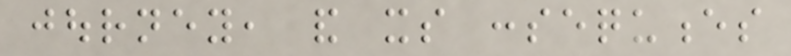journey, and its consequences
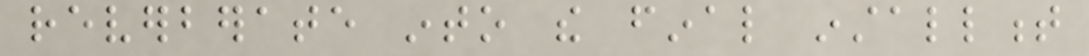reverberate into the final installment
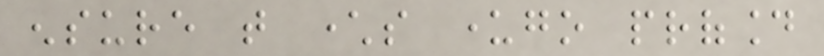ensure that characters undergo profound
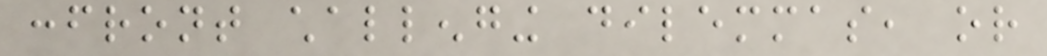confront challenging dilemmas, or
